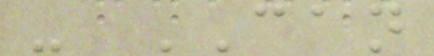- CAN
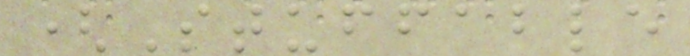(Stuffable
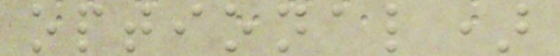optional)
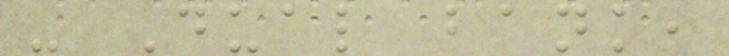- Dual bank,
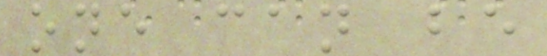one can be
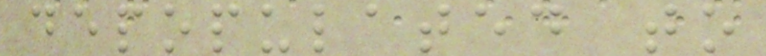depopulated to
